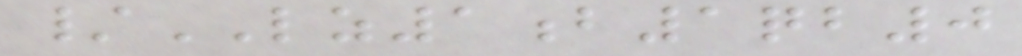/LZ1b1qb0
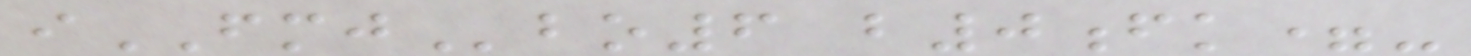iFMJbo6 b0fk=-
